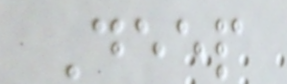Deep
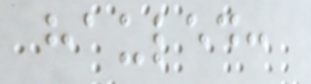hauled:
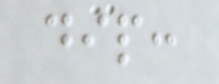dip:
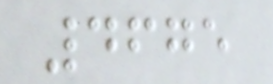4675
